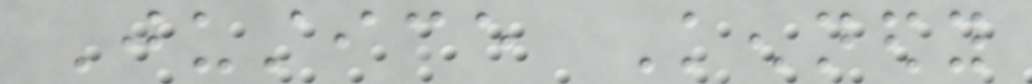Justice Kennedy
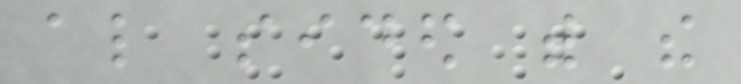also sided with the
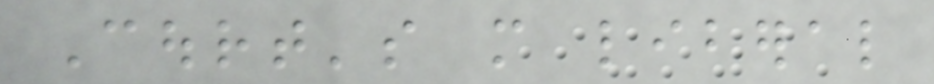Court's more liberal
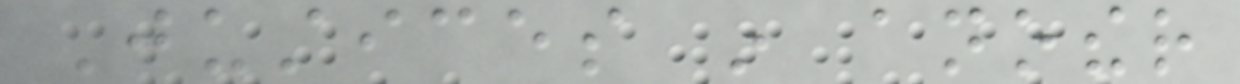Justices in another
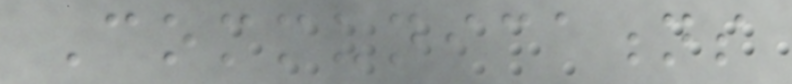Communications
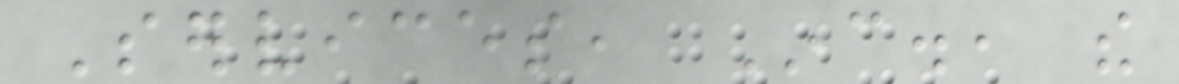Services, Inc., the
